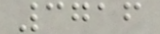3716
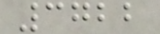3722
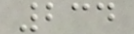234
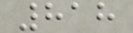818
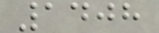1408
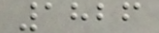1826
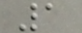1
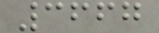3667
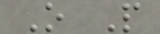O P
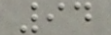94
